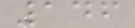146
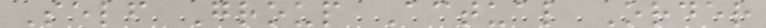Self Group Actual Order
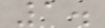1.
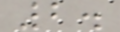2.
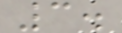3.
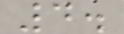4.
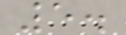5.
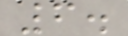6.
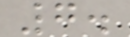7.
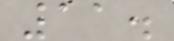11.
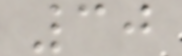30
